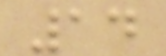14
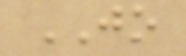JO
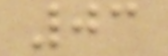03
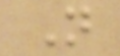N
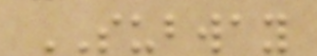SUBWAY
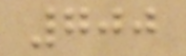700
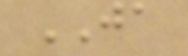JA
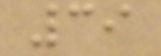39
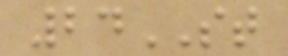24ST
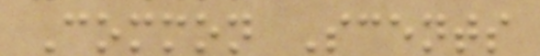Common Scents
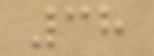38
